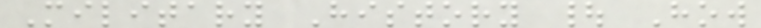Military History | How
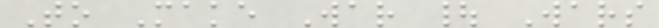To Make War | Wars
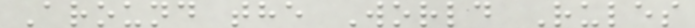Around the World Rules
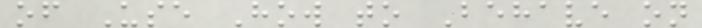of Use How to Behave on
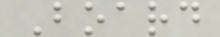Board
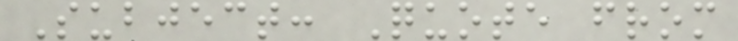Subject: Quote from
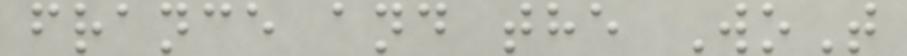france and the WoT
